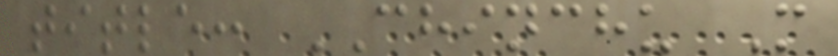title: CHINCHU M
